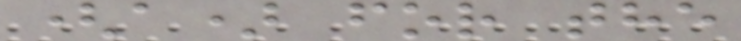(a) for the
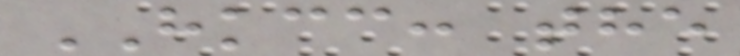HKCC: the
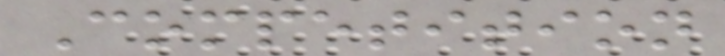Competition
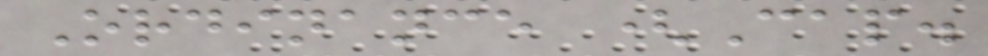Ordinance (Cap.
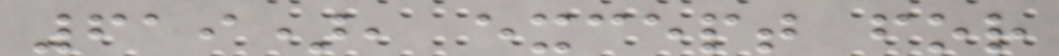619), except for
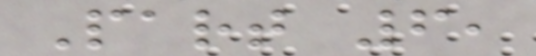Part 6,
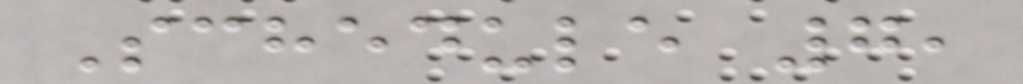Schedule 7,
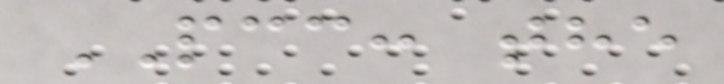PCC: the
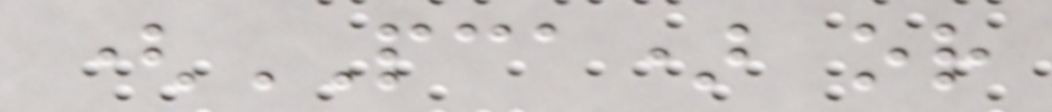(PCA) or
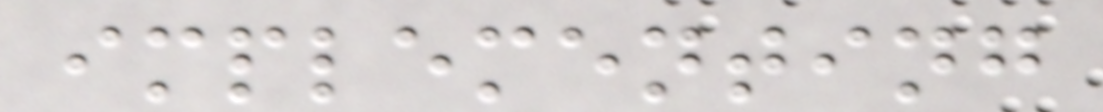implementing
